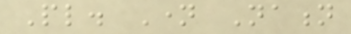Pl. Name Nation
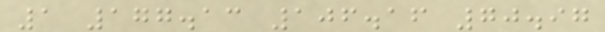1 177.13 106.16 70.97
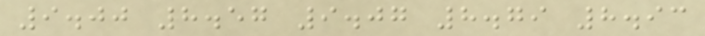9.00 8.57 9.07 8.79 8.93
